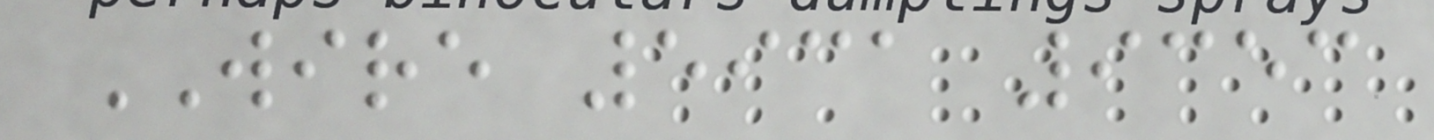WIRE 5931 9353
